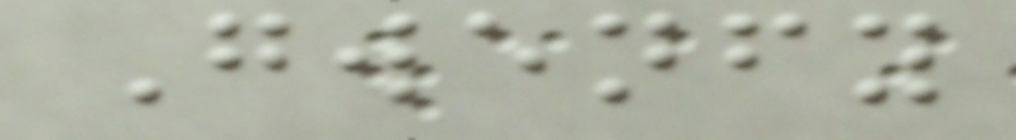Gwenfy
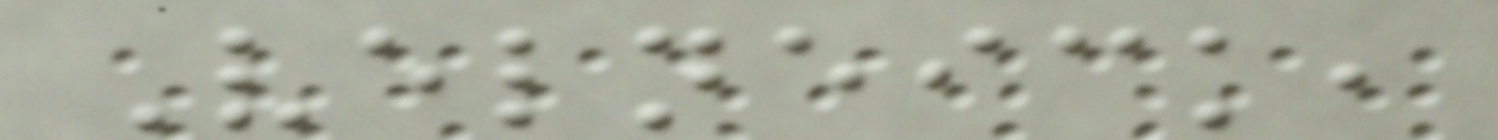Velneick,
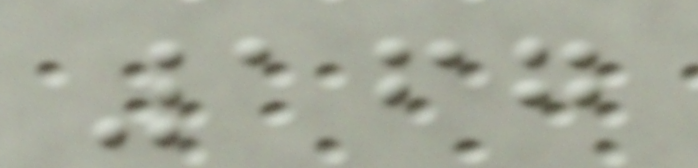167
